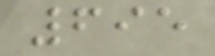695
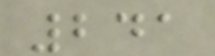241
